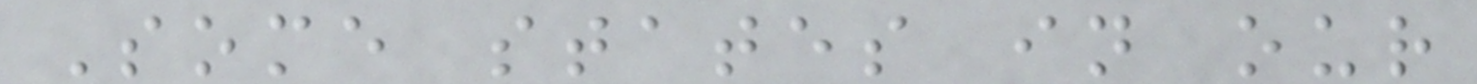Some states in our
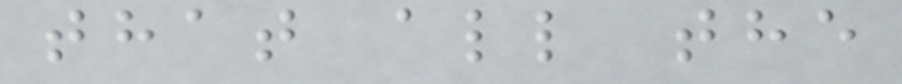that all the
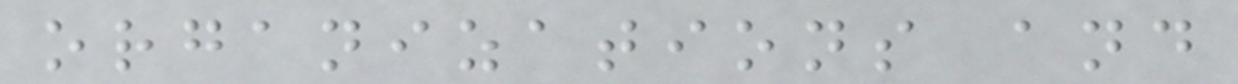organizations and
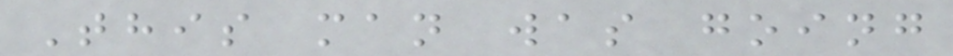This man was going
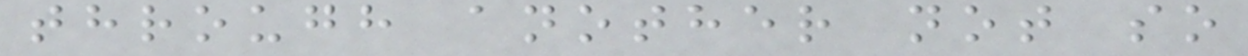through another not so
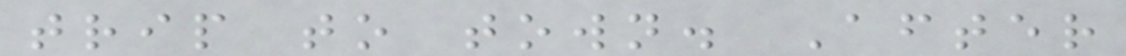trip to town. After
